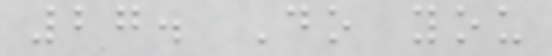27. Do you
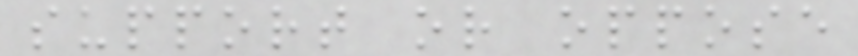support or oppose
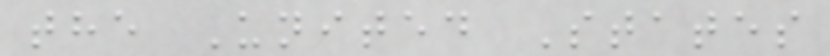the United States
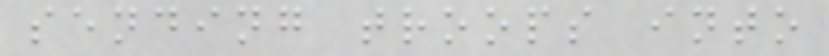sending troops into
